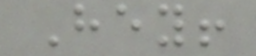Hey!
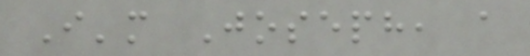I'm Joseph, a
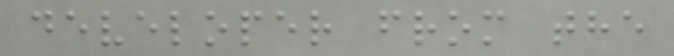developer from the
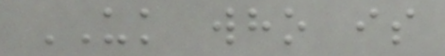UK who is
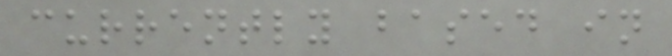currently based in
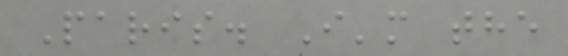Paris. I'm the
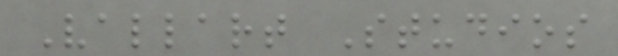Vallart Studios
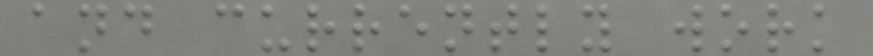and currently work
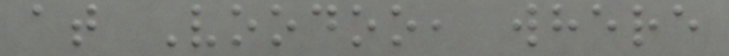at Voodoo, where
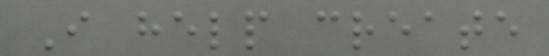I help create
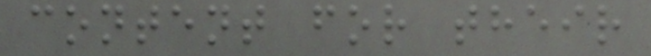content for their
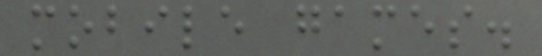mobile games.
